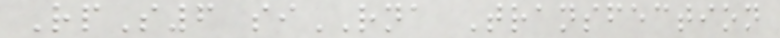RpS6 siRNA Transfection
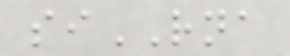siRNA
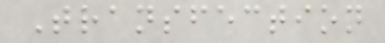Transfection
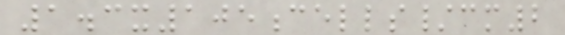1.3x105cells/cm2
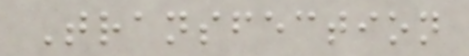Transfection
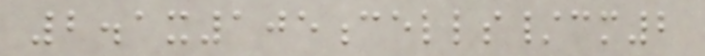2.1x105cells/cm2
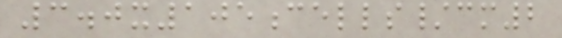3.0x105cells/cm2
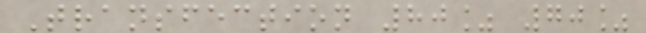Transfection 80% 70%
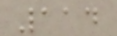114
